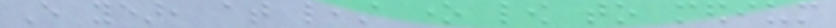Every year, at least one low to medium
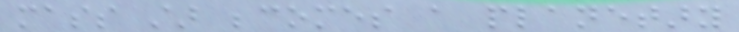mass star becomes a planetary
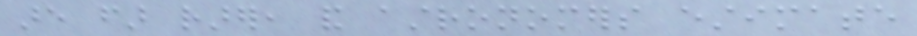are far rarer, and astronomers estimate
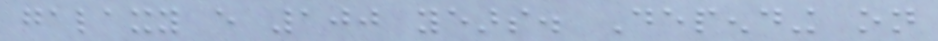galaxy every 100 years. Depending on
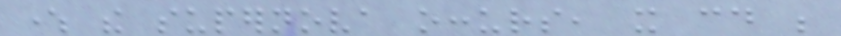where the supernova occurs, it could be
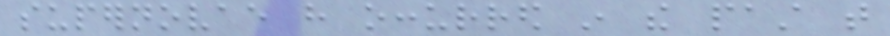supernovae have occurred in the past that
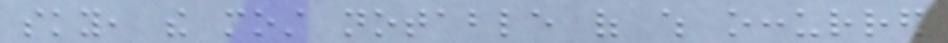sky, the most notable of which occurred
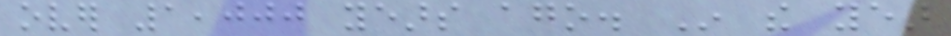over 1,000 years ago. In the year
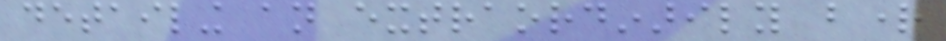detailing an extraordinarily bright
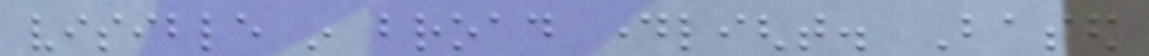visible in broad daylight. Based
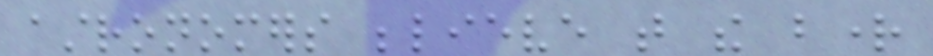astronomers believe that the bright
